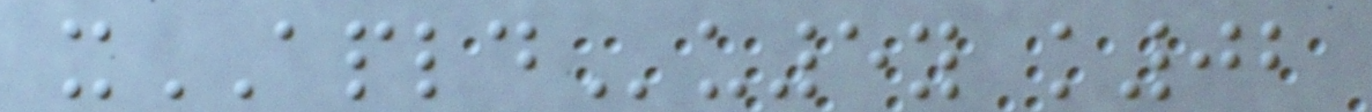xAPLDu5y k02
